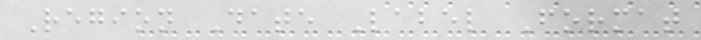Region Date Label Format
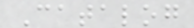Catalog
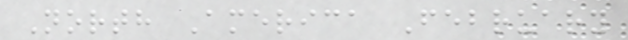North America February
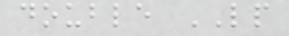double LP
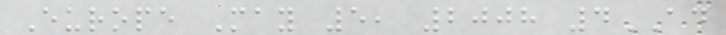Europe May 5, 2008 4AD
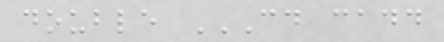double CD CADD
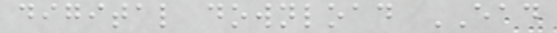digital download EAD
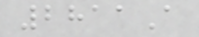2811A
